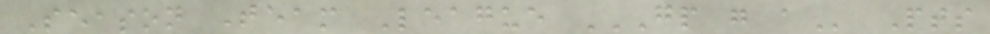Season Team League GP G A Pts
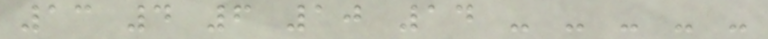13 4 6 10 14 - - - - -
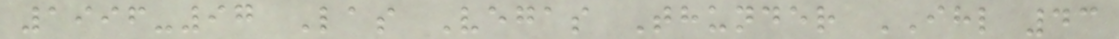1996-97 Las Vegas Thunder IHL 43
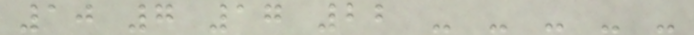10 7 17 22 - - - - -
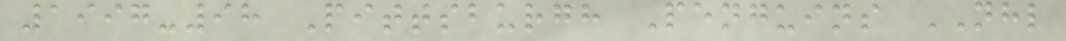1997-98 Pittsburgh Penguins NHL
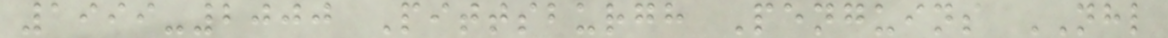1999-2000 Pittsburgh Penguins NHL
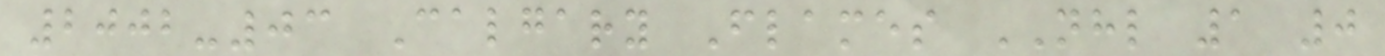2002-03 Calgary Flames NHL 1 0
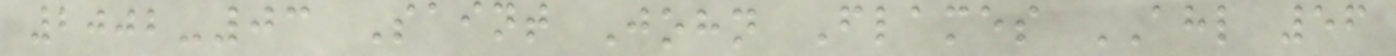2002-03 Saint John Flames AHL 56
